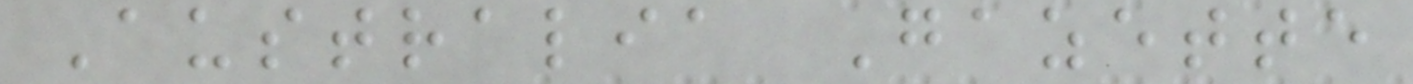Australia Gazette
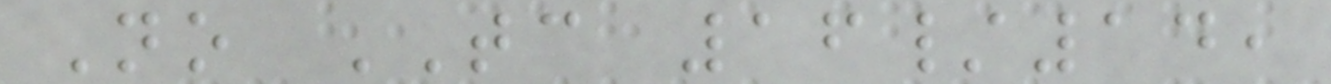No TC 16/14,
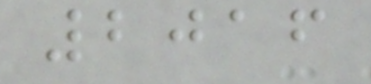2016
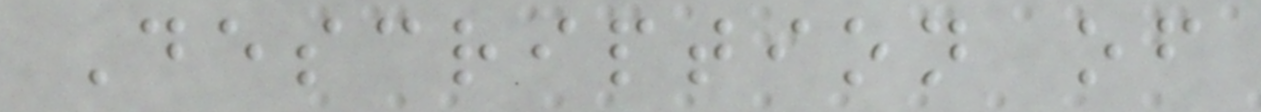Description of
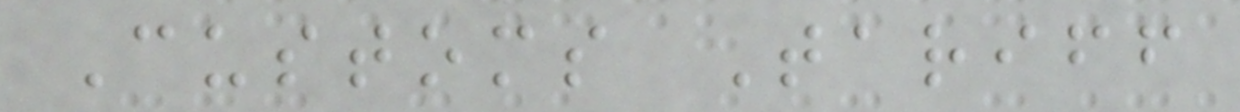Customs Tariff
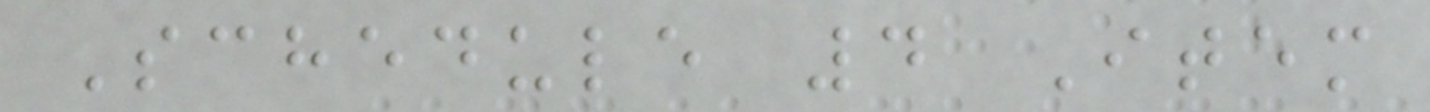Schedule 4 Item
